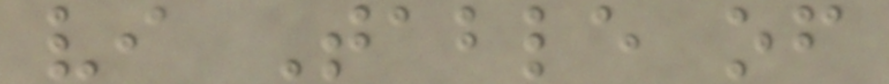vi Table of
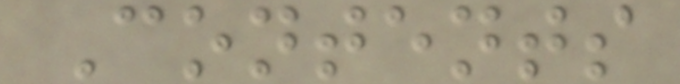Contents
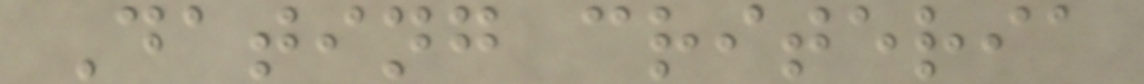Dating criteria
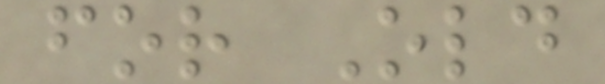for Old
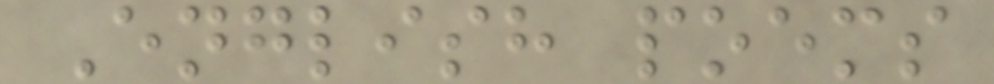English poems
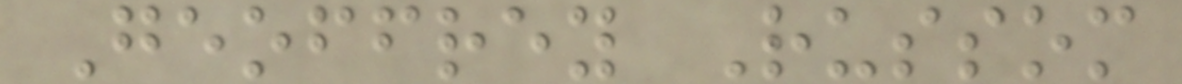Geoffrey Russom
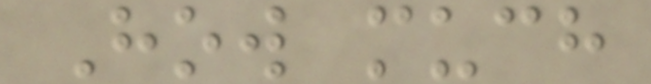How much
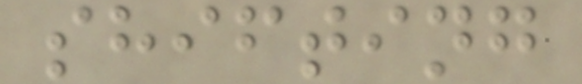shifting
